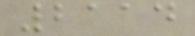2114
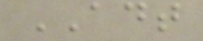ADT
